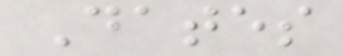Dates
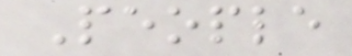People
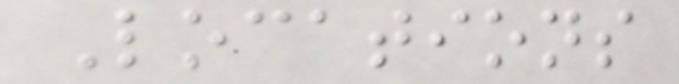Locations
